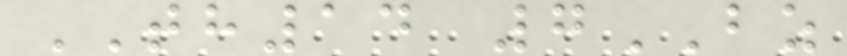TH14 7BZ
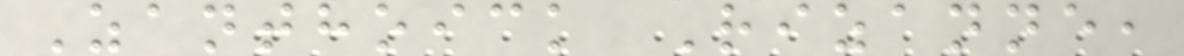Zanthoick Rizanne,
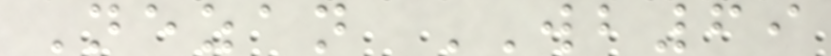Nezan WB69
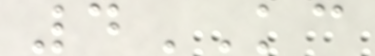4KC
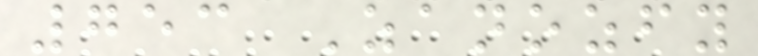753 Zanozfy
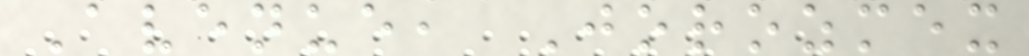Avenue, Jorozmex
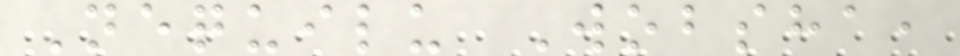Nequilu Wobsha,
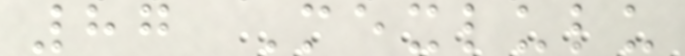87 Mexlulu
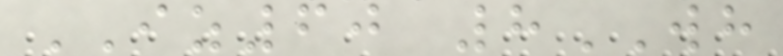IZ60 8WH
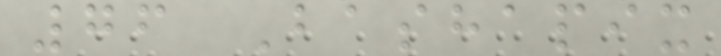76 Bashapix
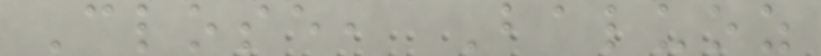Close, Baluoz
